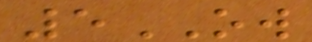5OW
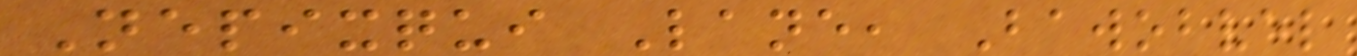Nepixqui Lane, Bawobvel
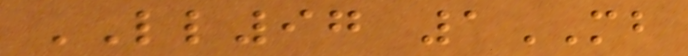LL97 1MB
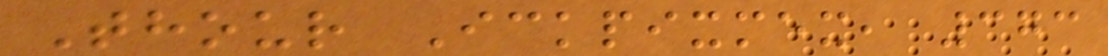Thour Ickpixmex, 373
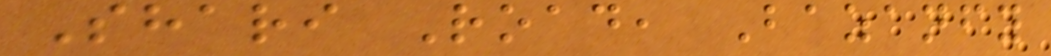Shari Road, Bazanfy
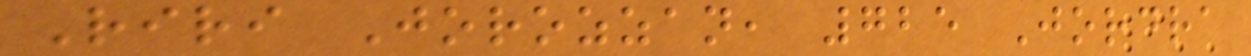Riri Jorozzan, 725 Jordra
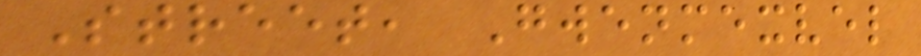Street, Gwenmexvel
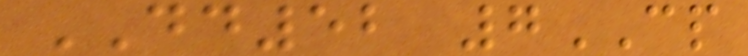DD52 7CP
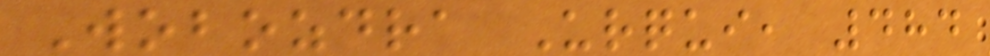Wobozdra Urqui, 484
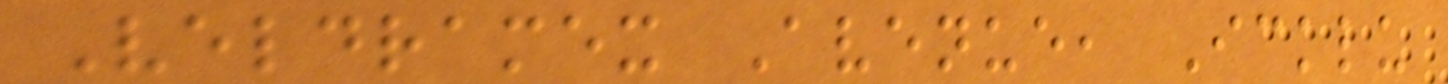Veldramex Avenue, Icklu
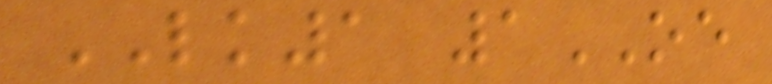LK1 1OE
